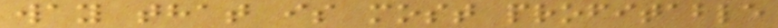way that is most profitable
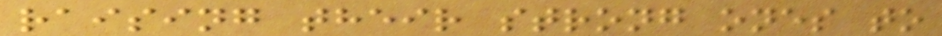raising their strong ones to
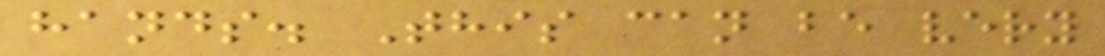hands. This can be very
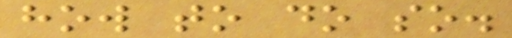how to do so.
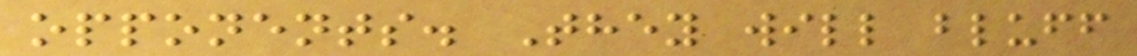opponents. They will bluff
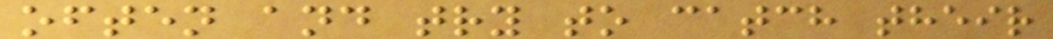often and try to catch their
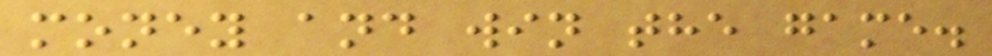money and win the game.
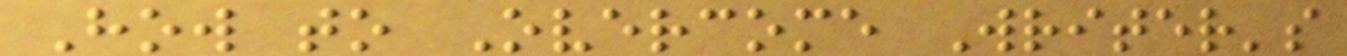How to Overcome Writer's
